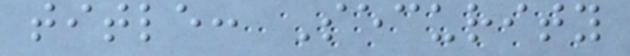title: Security
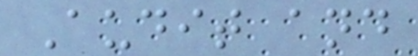Audit and
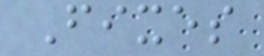Fixes
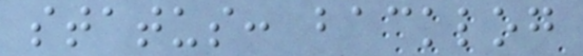status: backlog
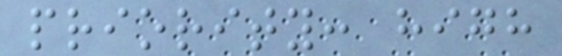priority: high
